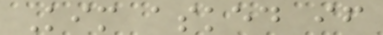Kim asked if
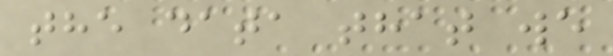the data that we
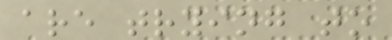are trying to
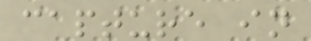capture in
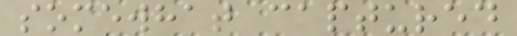somewhat captured
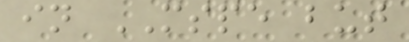in MSPE but
